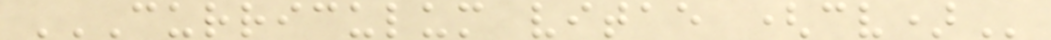CURRICULUM VITAE (CV)
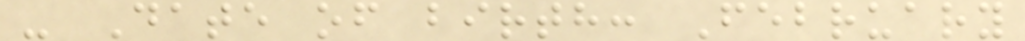- Date of birth: February
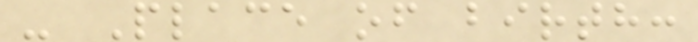- Place of birth:
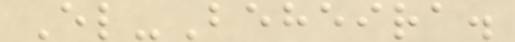El-Beheira.
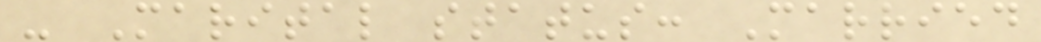- Marital status: Married
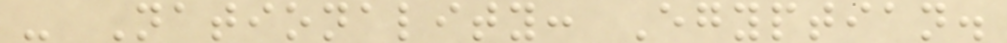- Nationality: Egyptian.
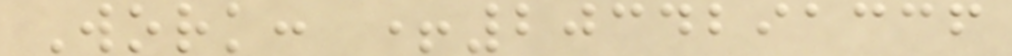Work: +2034291336
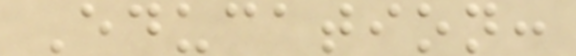Education:
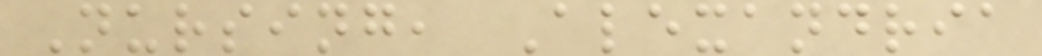Nursing, Alexandria
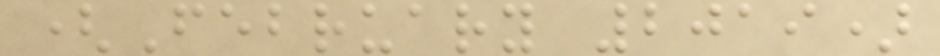(February 2019)
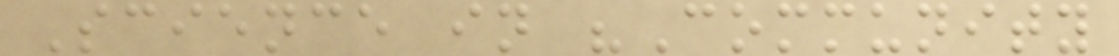Science in "Community
